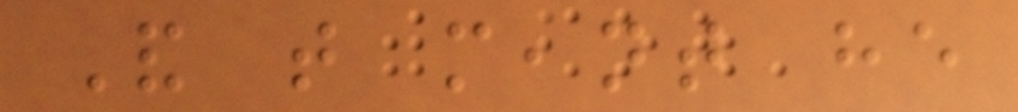And that meant he
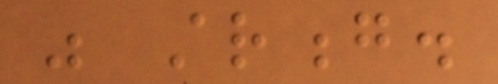was strong.
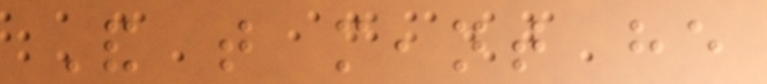And that meant he
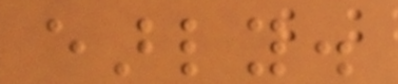early.
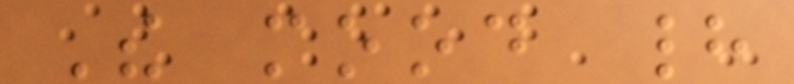The mood had
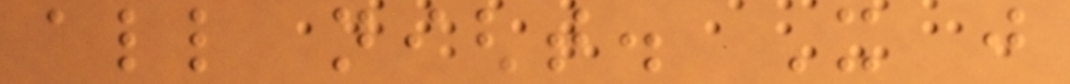all night. It just
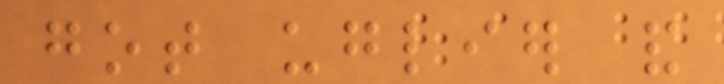got uglier and
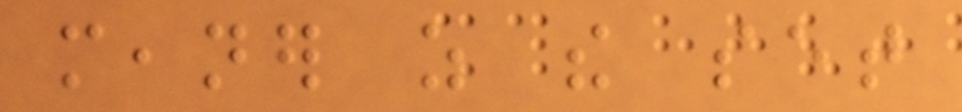meaner as the set
